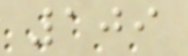109
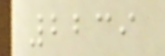2239
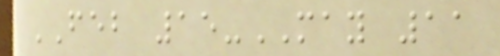FEB 15-MAY 11
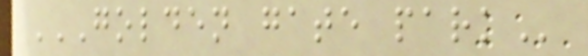GOLDEN GATE PARK
